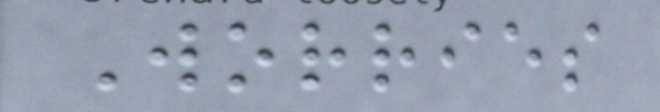Worries
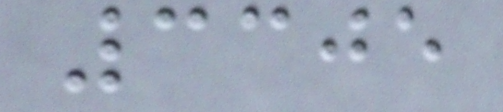3305
